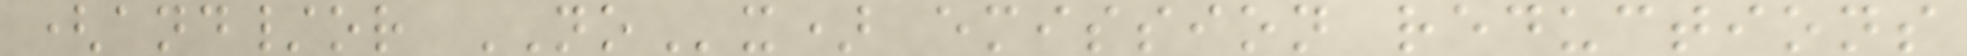(and/or NOx) emission reductions
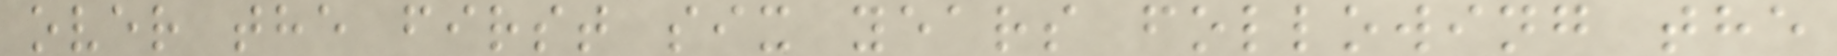over the first six years following the
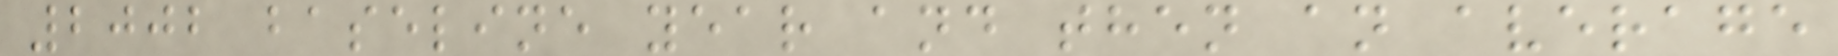2002 baseline year and then an average
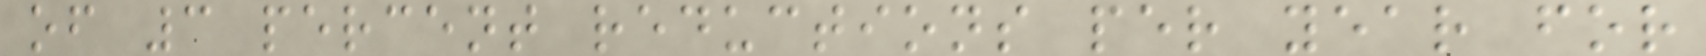of 3 percent reductions per year for
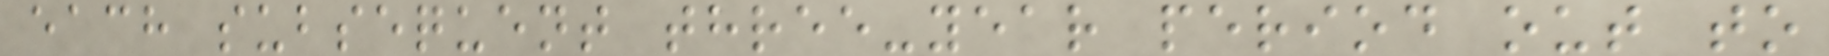each subsequent three-year period out to
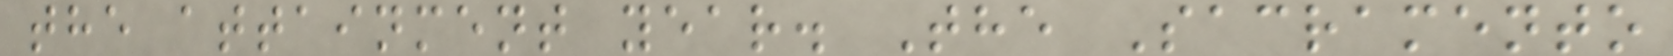the attainment year. The Sacramento
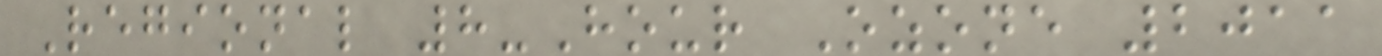Regional 8-Hour Ozone 2011
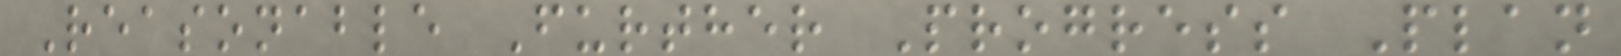Reasonable Further Progress Plan
